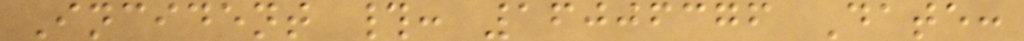Incident #: 16006376 Date:
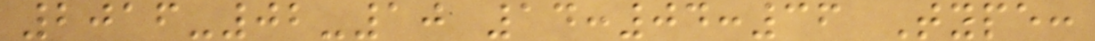2016-02-10 14:04:36 Type:
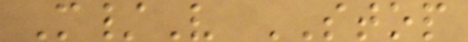M/V STOP
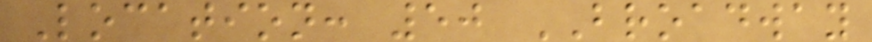Location: 50 BROADWAY
